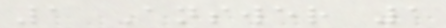1 Answer 1
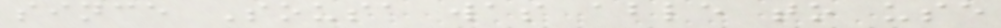since Sousa was able to use
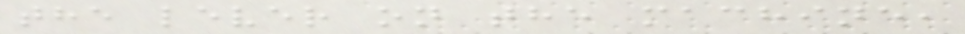the lever on the machine,
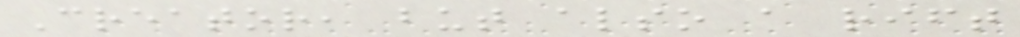Creator, but also a rift
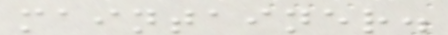maintainer.
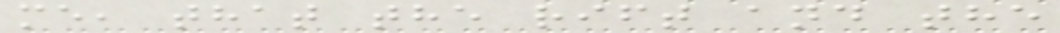me, that the rift and the
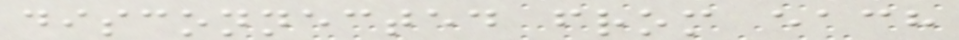disconnected from each
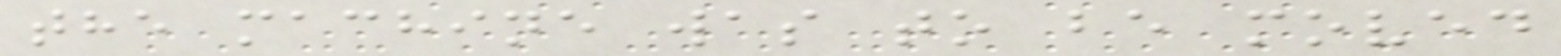the machine was to be moved
